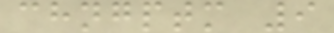chngptm 9
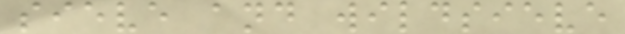sieve and wildsieve
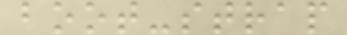boot-strap
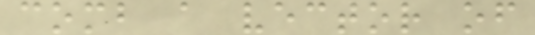comb a vector of
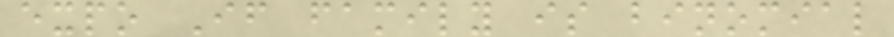expo If family is binomial
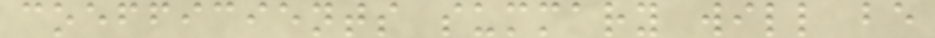coefficients summary will be
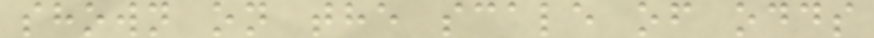shown on the scale of odds
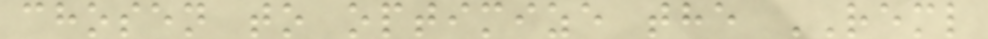chosen to optimize the REML
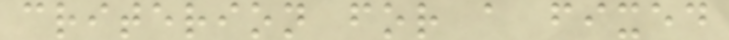criterion for a fixed
